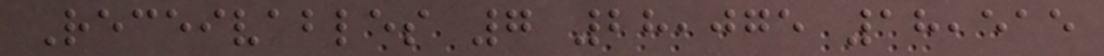Receivables 7 28,075 18,515
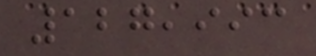127,993
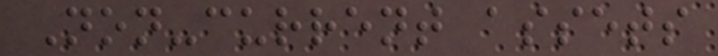Non-current assets
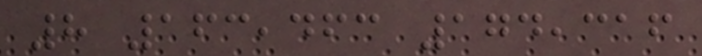8 163,463 174,316
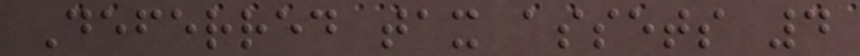Deferred tax assets 4
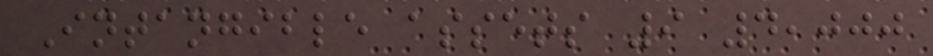Intangible assets 9 4,000
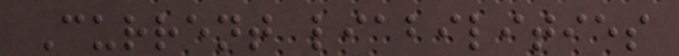Current liabilities
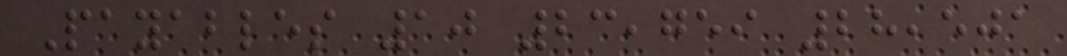Payables 10 23,759 28,501
